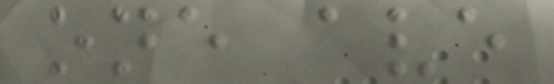one ave
